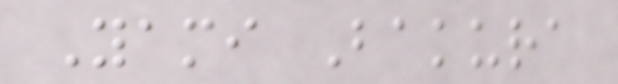Yami Bakura
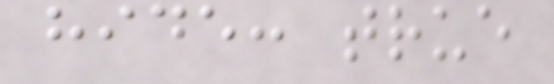hide: true
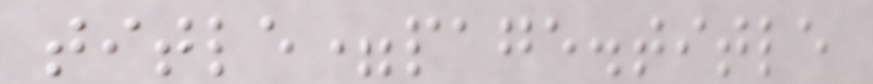title=page.title
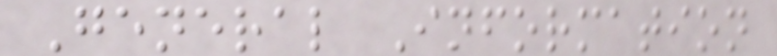General Information
